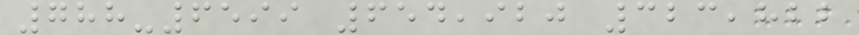788-6599 654,920 323,822
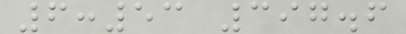6:53 397.6
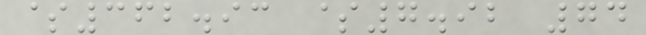$362.93 $7.92 74
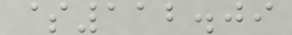$112.09
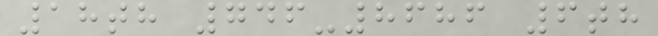18th 746-8686 6th
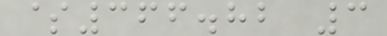$366.82 3
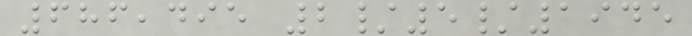686,495 2/5/1945
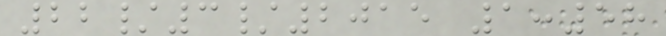22/3/2015 1:58
